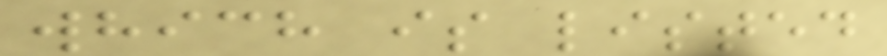which is listed
